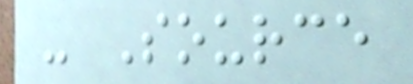- Source
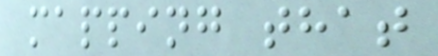mapping that
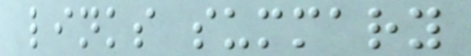links summary
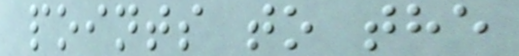points to the
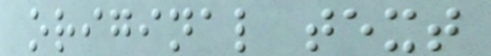original text
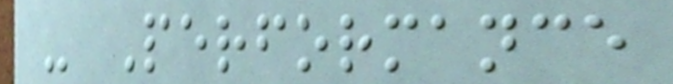- Performance
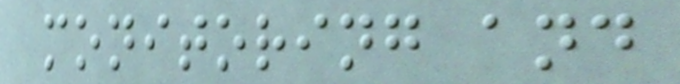monitoring and
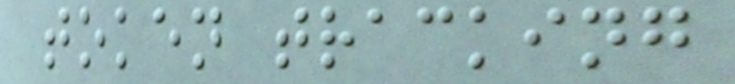token tracking
